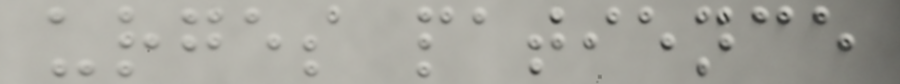urges patience
